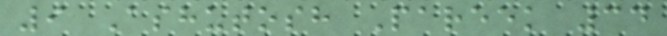9 Ashutosh Pareek 34
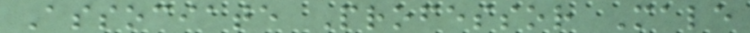Associate Professor Male
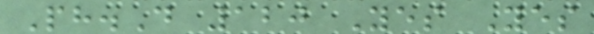Ph.D 120 Yes Yes
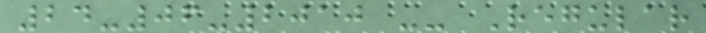24-06-2010 -- Regular
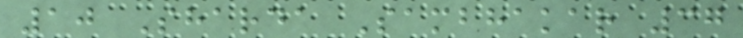10 Sharda Sambhakar 37
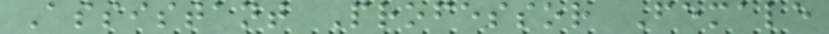Assistant Professor Female
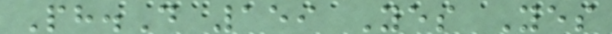Ph.D 159 Yes Yes
